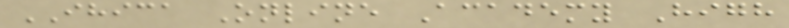IHICA Online Academy High
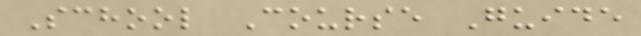School Course Guide
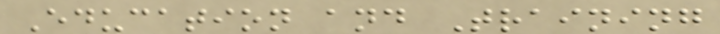Education and Training
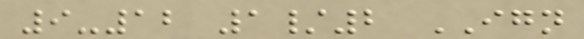9-12 1/2 IGN
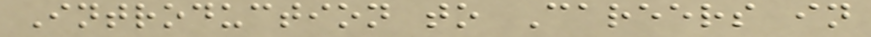Introduction to Careers in
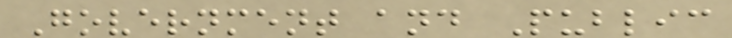Government and Public
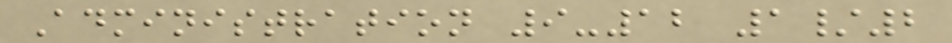Administration 9-12 1/2
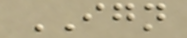IGN
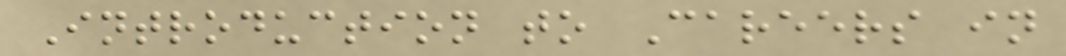Introduction to Careers in
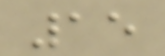15
